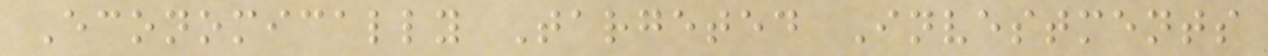Economically Targeted Investments
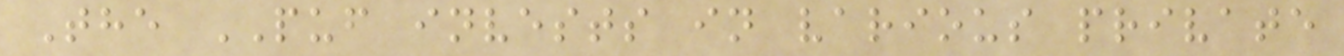The PUF invests in various private
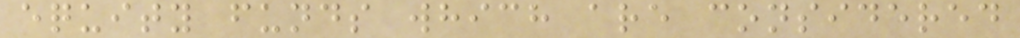equity funds which are considered
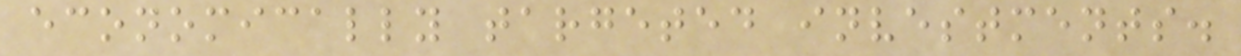economically targeted investments.
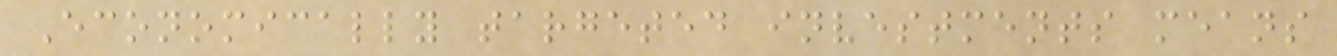Economically targeted investments means
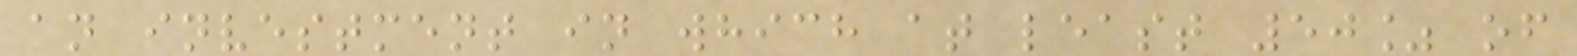an investment in which at least 50% of
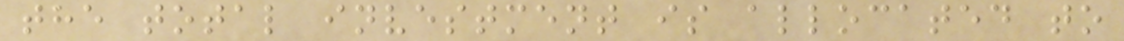the total investment is allocated to
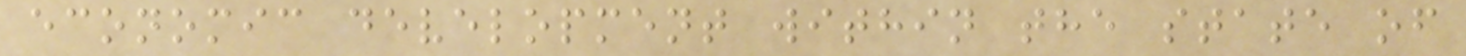economic development within the state of
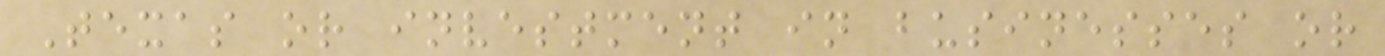Texas or investment in businesses or
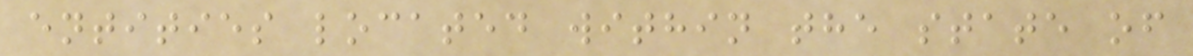entities located within the state of
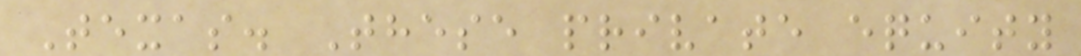Texas. These private equity
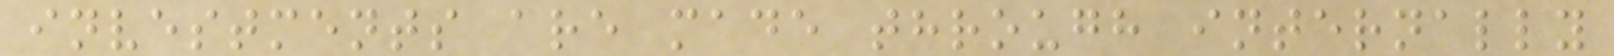investments are made through internally
